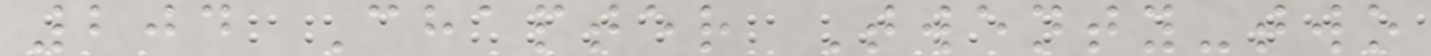204 Chapter Twenty-two
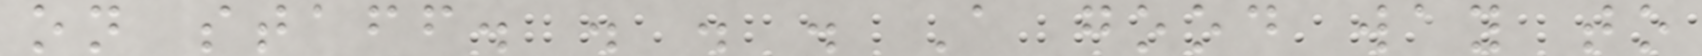on staff. . . . A good way to
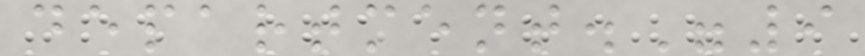department."9
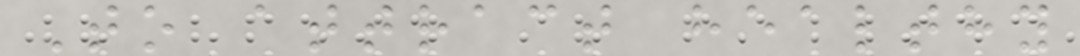To attract healthy
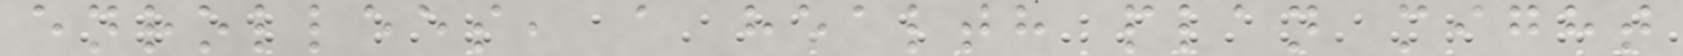enrollees, a health plan might
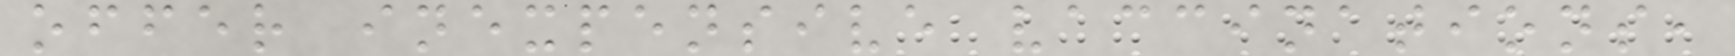offer inexpensive vaccinations,
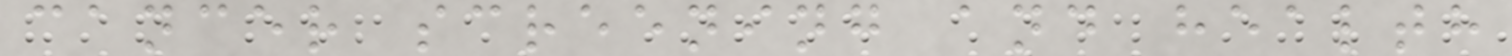cancer screening and health
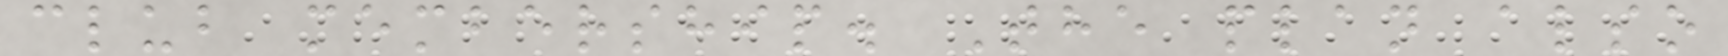club membership. The plan also
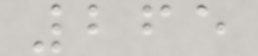265
